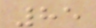85
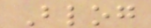Blog
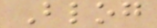Blog
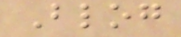Blog
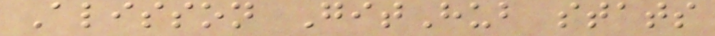Alisson GitHub stats
